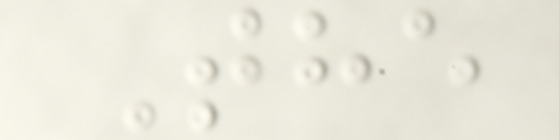The
